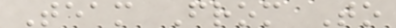Team From To
